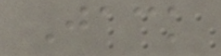Jack
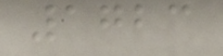1723
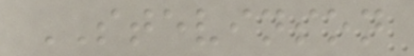STEVINSON
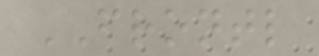FRONTL
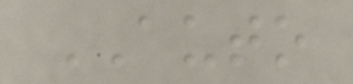AUTO
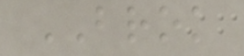BROK
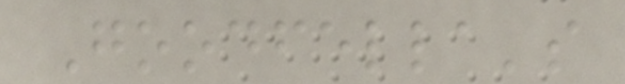Goodfella's
